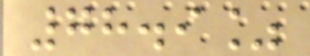78.9%
